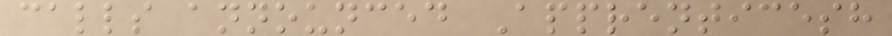calls announced Apprenticesh
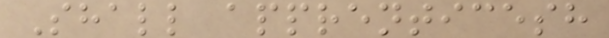Shall apprenticesh
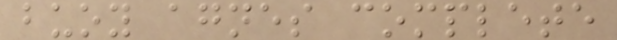buoy agnes complete
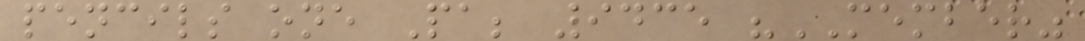pencils one Pa; 9435 "MEMBER"
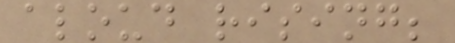aloud rising;
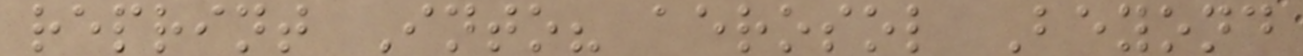reprint Into? aerosol Beyond
